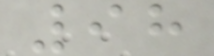98
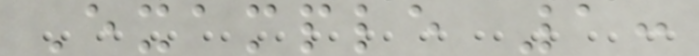Example 1:
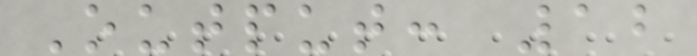Output: 12
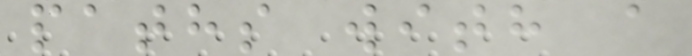paths with a
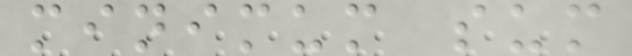minimum sum
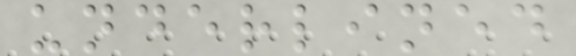underlined
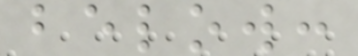below:
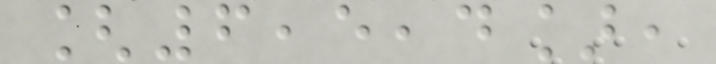[6,5,4],
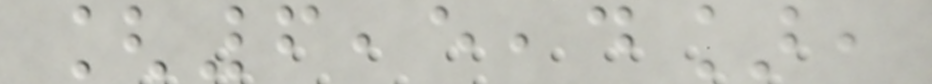[6,5,4],
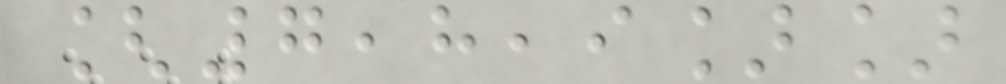[7,8,9]]
